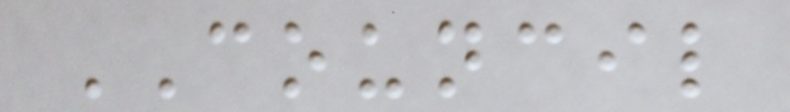COUNCIL
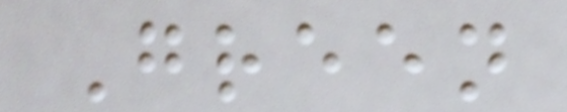Green
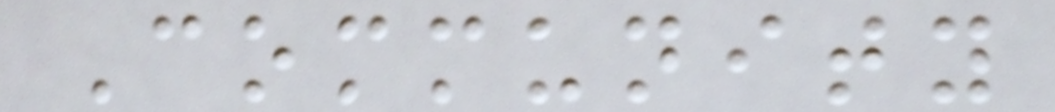Community
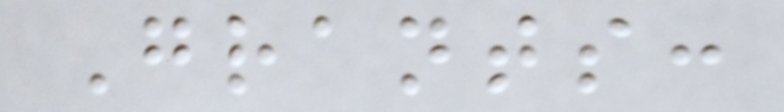Grants:
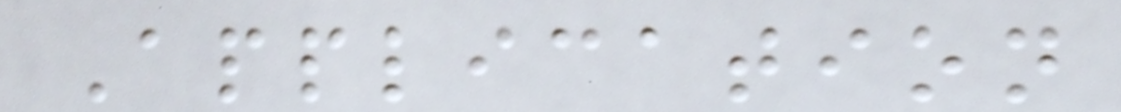Application
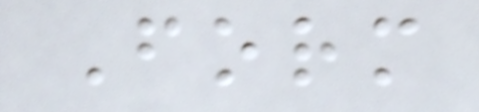Form
